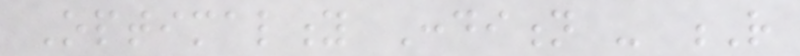Optimality Condition - R
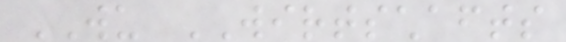WU WIRTSCHAFTS
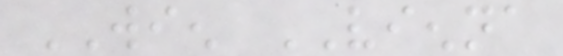WIEN VIENNA
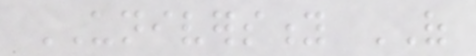UNIVERSITY OF
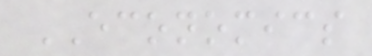ECONOMICS
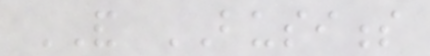AND BUSINESS
